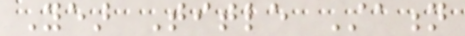Year Title Station
